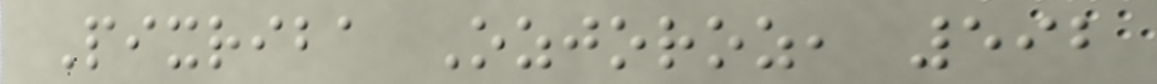Pixriba Ozjoroz, 592
